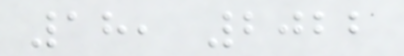18, 2022
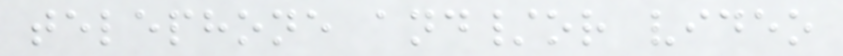telephone and/or video
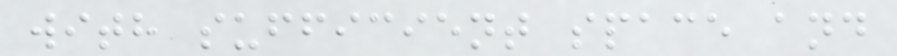with sufficient space and
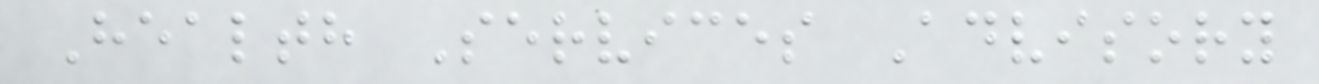Health Services Advisory
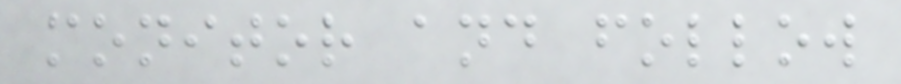monitor and follow
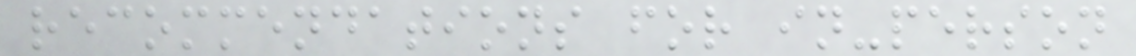recommendations for in-person
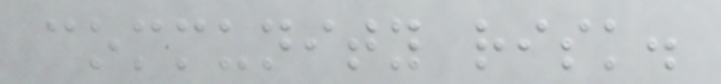community risk.
